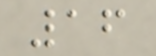16
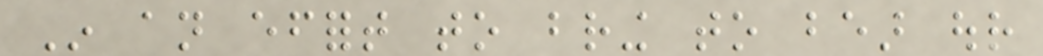In an effort to bring to bear our
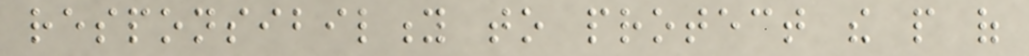responsibility to protect the people of
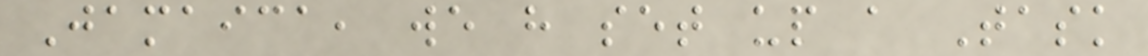Jamaica, we have set up a Task
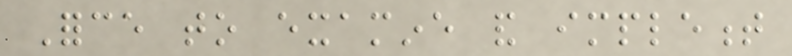Force to examine and implement
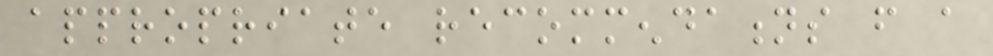appropriate recommendations from a
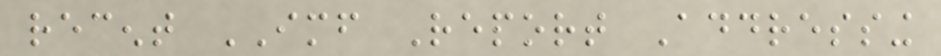recent IMF Report Addressing
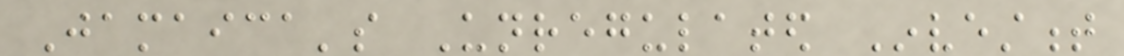Jamaica's Unregulated Investment
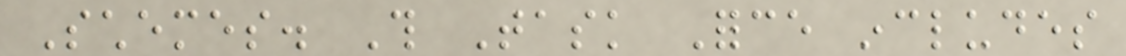Schemes. This Task Force includes
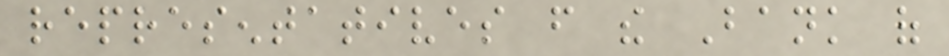representatives from the Bank of
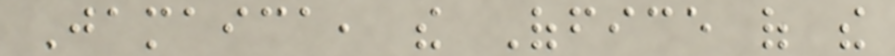Jamaica, the Office of the
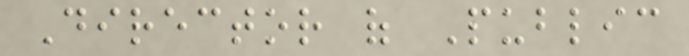Director of Public
